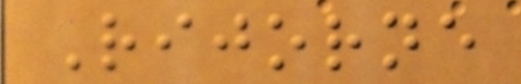Rijorne
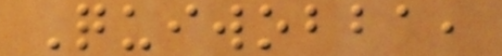Quiwobba,
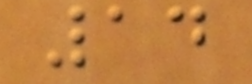14
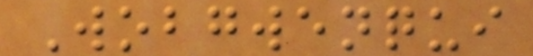Wobgwenqui
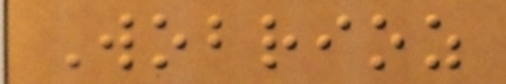Wobrioz
